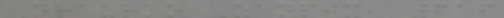Draurko Zanpix, 616
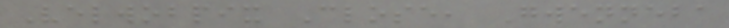Velwobpix Close, Gwenneba
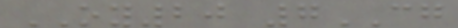OY20 7CG
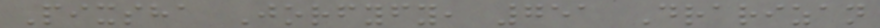Pixsha Jorfyfy, 751 Drarizan
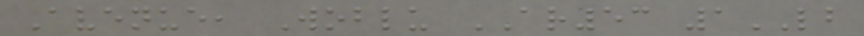Avenue, Woblu AR53 1LB
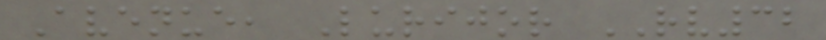Avenue, Lurijor RV32
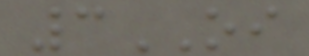3OI
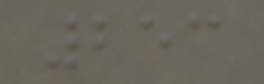253
